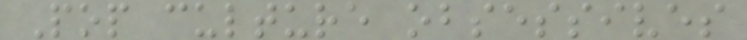Pop culture obsessives
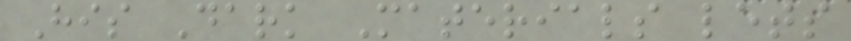His Dark Materials lets
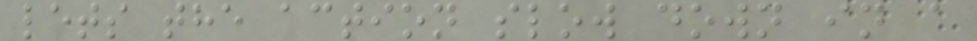lets the action slow down in a
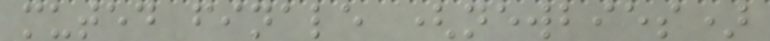muted finale (newbies)
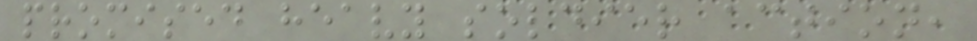promised heavy soldier action,
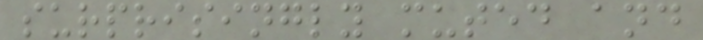surprisingly muted and
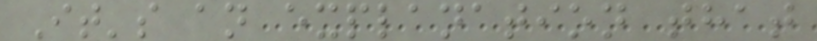It's an explanation that
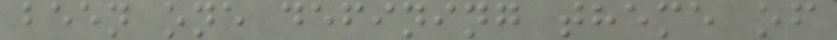been one defining theme of
